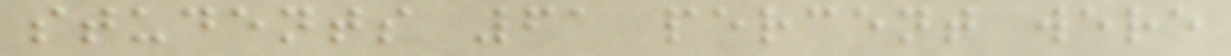students 61 percent were
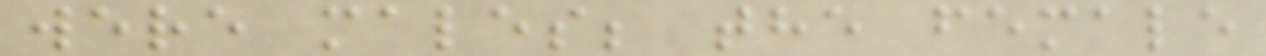were males; the female
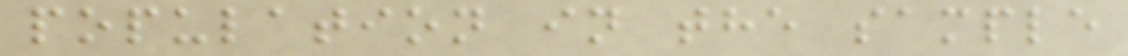population in the sample
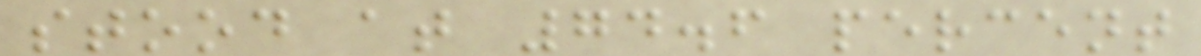stood at 74.6 percent
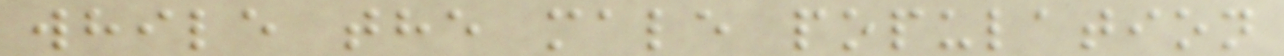while the male population
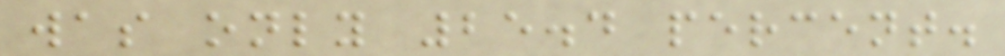was only 25.4 percent.
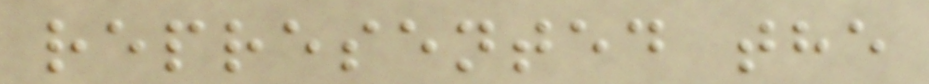represented the
